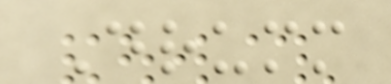Drumm
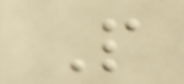P
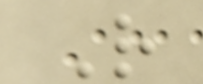R
